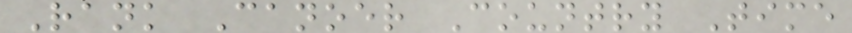Rank Canoer Country Time
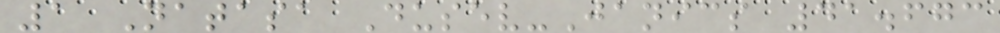1 Natasa Dusev-Janics 41.673
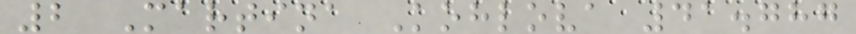2 Martina Kohlova 41.787
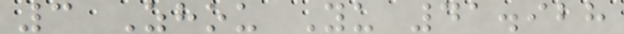3 Zhou Yu 41.928
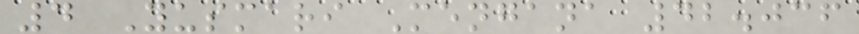4 Yusmari Mengana 42.036
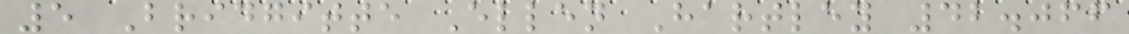5 Bridgitte Ellen Hartley 42.066
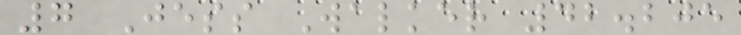7 Jess Walker 42.205
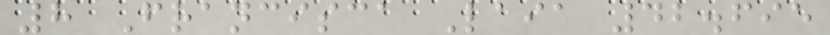8 Francisca Laia 42.695
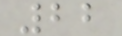22
